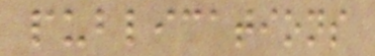publications
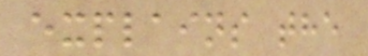explains the
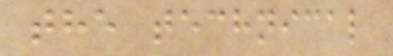the technical
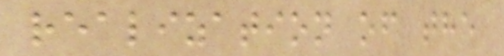realization of the
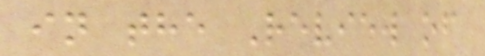in the Review of
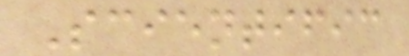Scientific
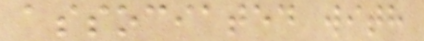associated with
